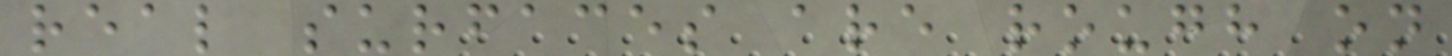real surfaces are rough on
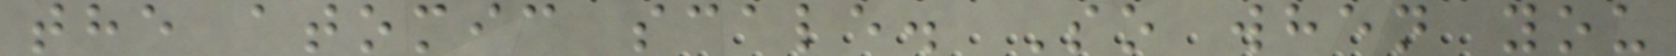the atomic scale. So when you
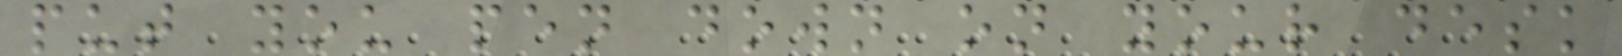put you pen down on your desk
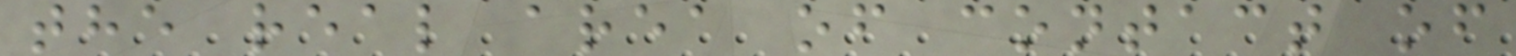the real area of contact of
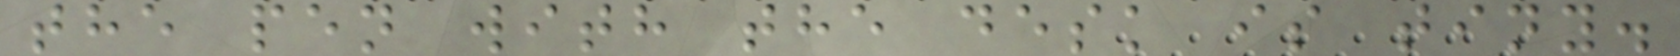the pen with the desk is tiny.
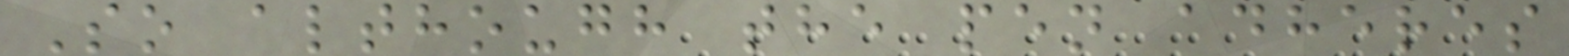So although the pen adheres
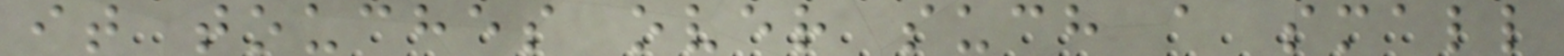it touches over such a small
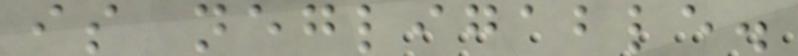is negligable.
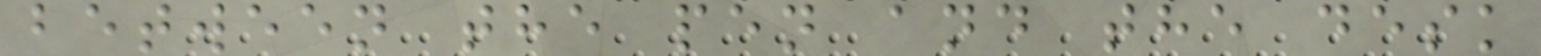between the pen and the desk
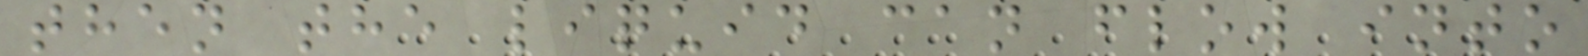then the liquid can flow into
